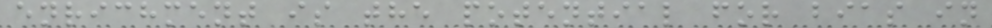enrichment is the potential for bias in
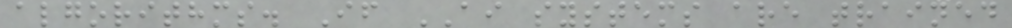algorithms. If AI systems are trained
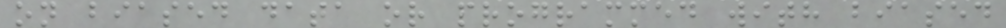on biased data or programmed with biased
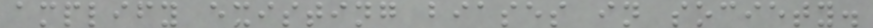amplify existing biases in society.
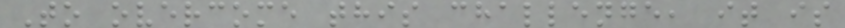To overcome this challenge, it is
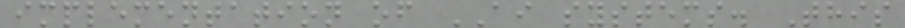implementation of AI systems. This
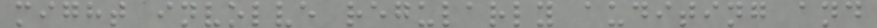might involve regularly auditing and
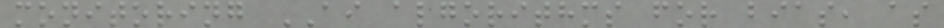monitoring AI algorithms for bias, as
